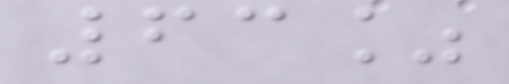63%
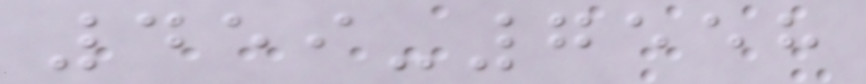459-7558
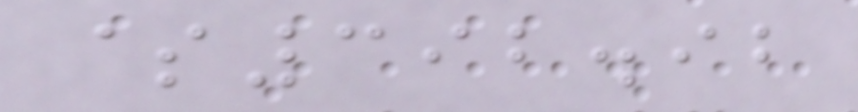$392.92
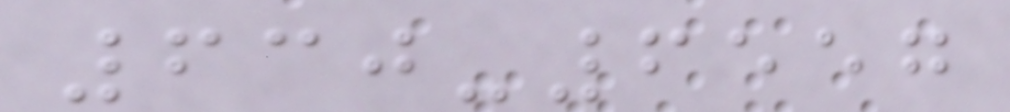630-6557
